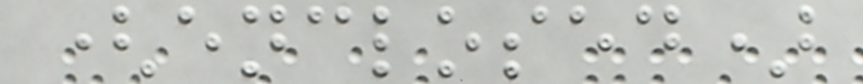(enclosed)
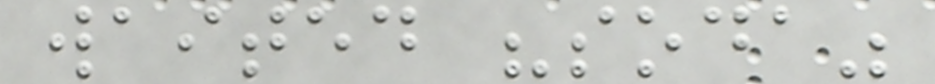waited "soda"
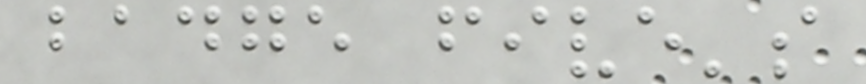badge five's
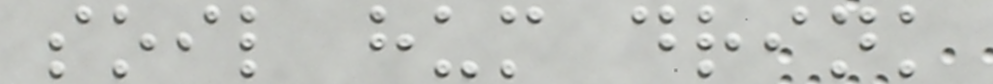soil hum drink
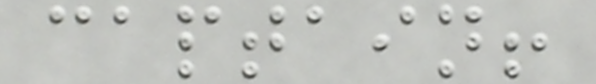captain!
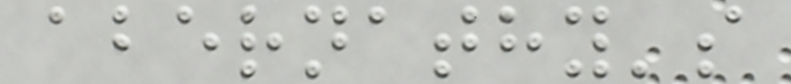abernathy's
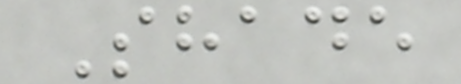Shade
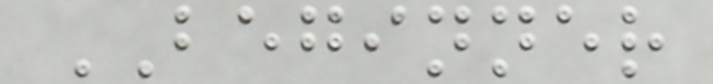BEGINNER
